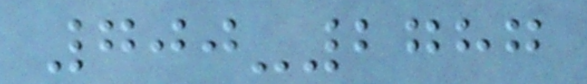700-2787
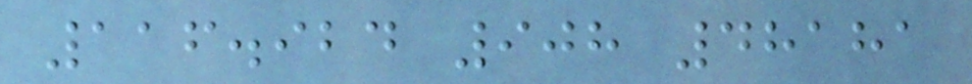116.924 908 48181
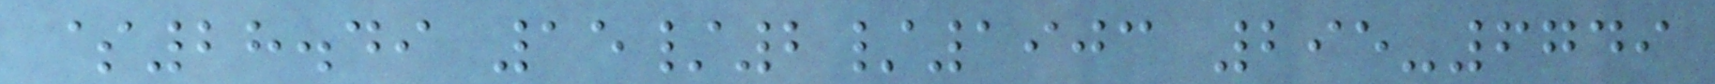$28.49 15/2/1903 295-6749
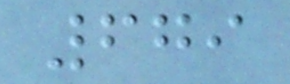679
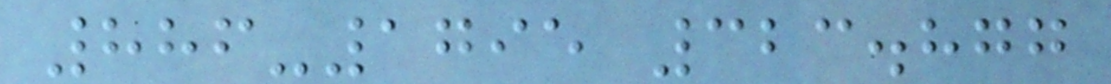886-1795 323.877
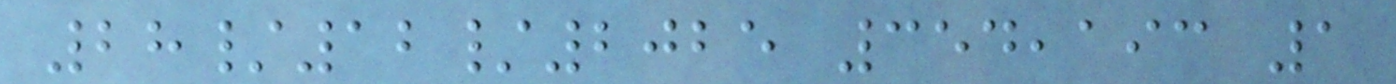28/12/2025 354,193 1
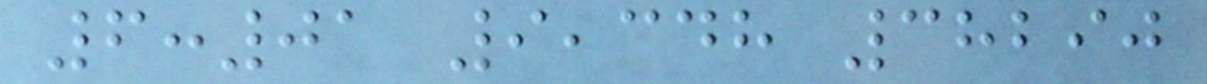6:01 9,348 38290
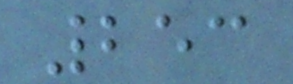253
